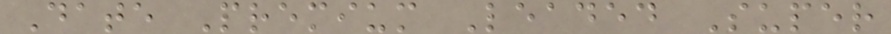Date Premium Leaded Super
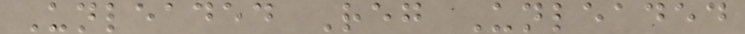Unleaded Reg Unleaded
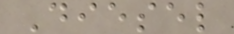Diesel
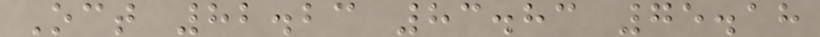Oct 82.23 83.83 75.18
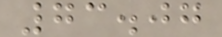73.07
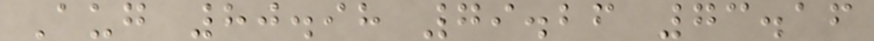Aug 80.98 79.26 73.16
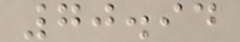70.94
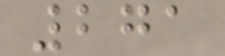271
